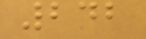242
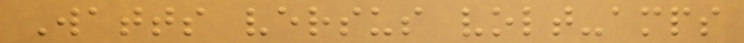Watts versus volt-amps
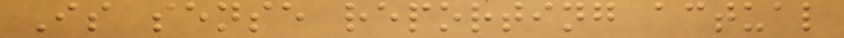Is sense reporting actual
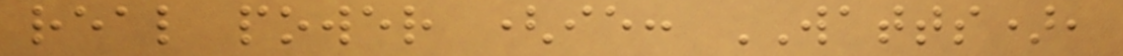real power (ie: WATTS),
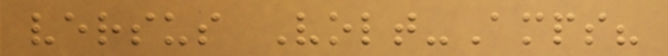versus Volt-Amps?
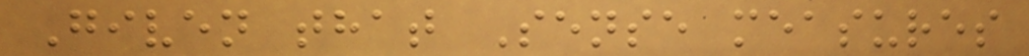Given that Sense measures
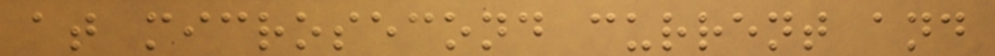at microsecond current and
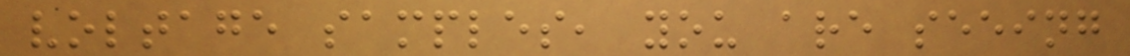voltage samples, you are seeing
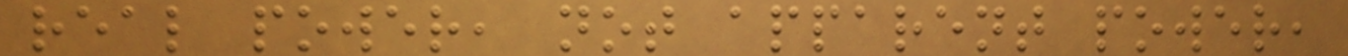real power, not apparent power,
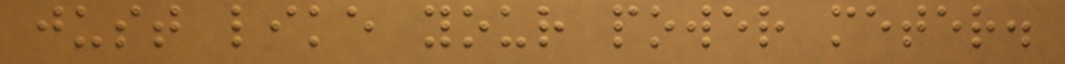just like your power meter.
